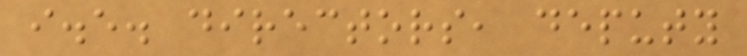i.e. directors, deputy
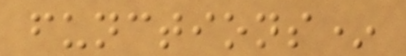functions*
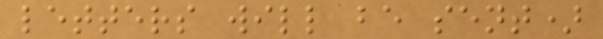letters will be sent)
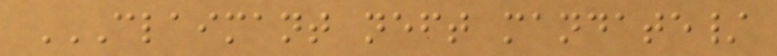CLAIMANT NEFT MANDATE/
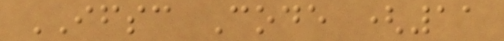IFSC Code (11
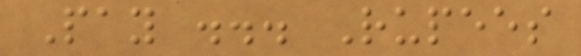Pay ... Rupees
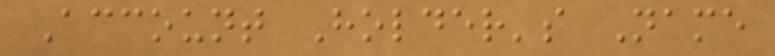Account Holder's Name
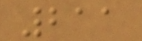211
